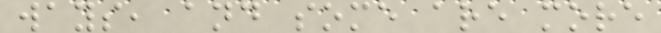ways, and some are more
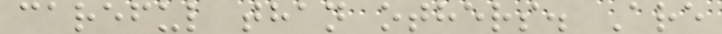careful than others. Are
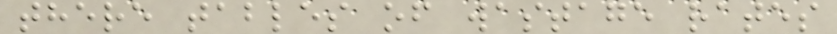there tables of wastage rates
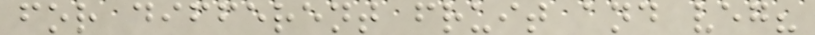for different fruit and veg?
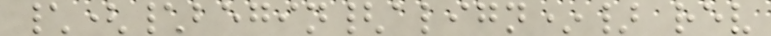\(\begin{align*} rev
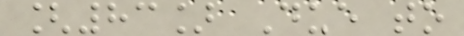[83] Due to
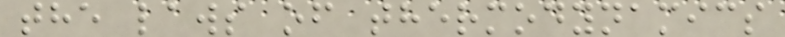the laws of thermodynamics
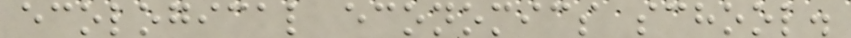ecological economics school.
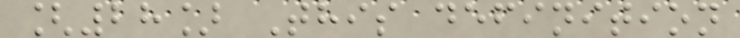[28] This definition
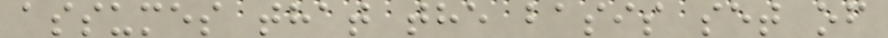assumes that the basis set of
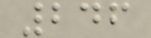246
